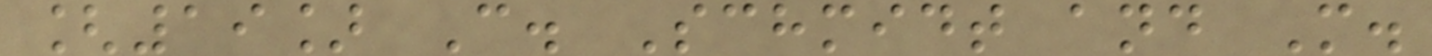[19] C. Schmidt and M.
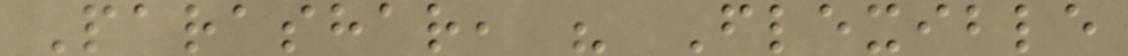Parashar, " Flexible
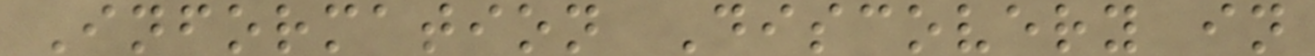Information Discovery in
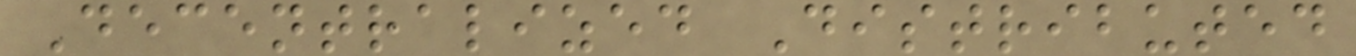Decentralized Distributed
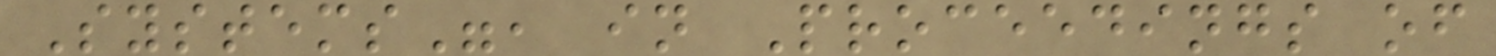Systems", in Proceedings of
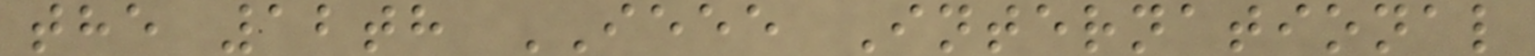the 12th IEEE International
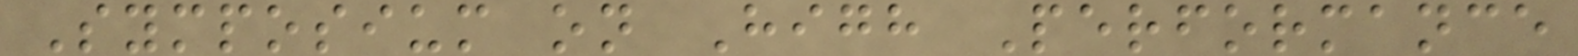Symposium on High Performance
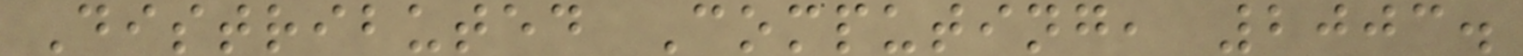Distributed Computing, 2003.
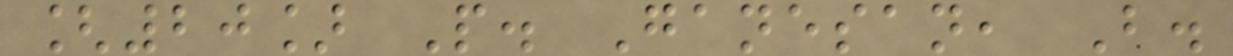[20] P. Ganesan, B.
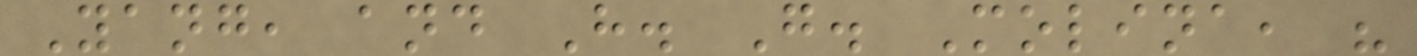Yang, and H. G. Molina, "
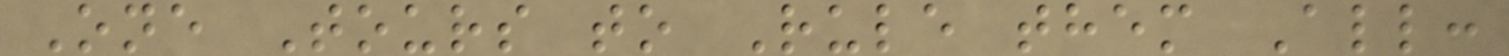One Tours to Rule them All:
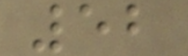52
